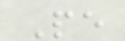Pe
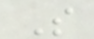S
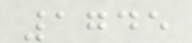1745
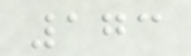173
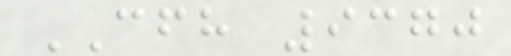CFH 9370
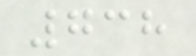738
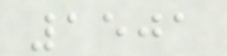1501
